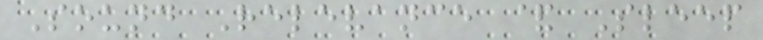Sound Relevance & Sleep
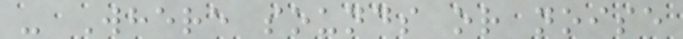- Where sounds or noise
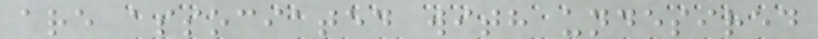are associated with undesired
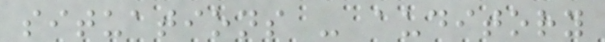situations - auditory
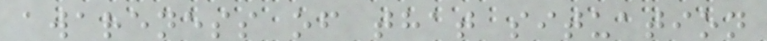awareness of that situation
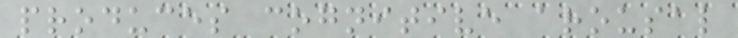produces cognitive arousal
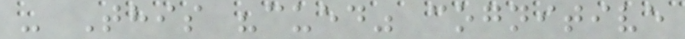- This "cued" cognitive
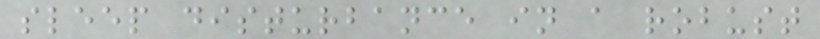sleep disturbance in a robust
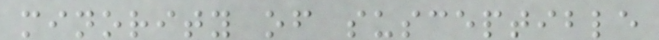minority of susceptible
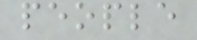people
